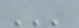'''
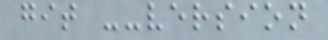git --version
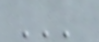'''
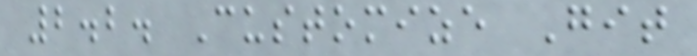2.2. Customize Git
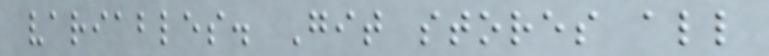variables. Git stores all
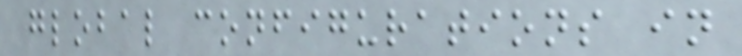global configurations in
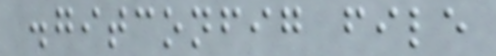.gitconfig file
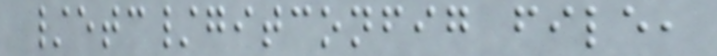/etc/gitconfig file,
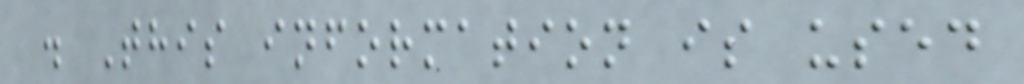. This information is used
